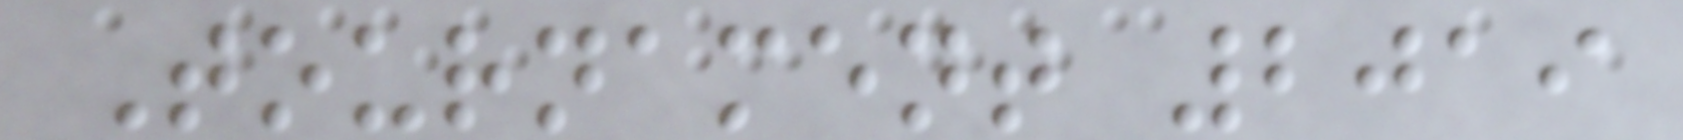Tournament 2019
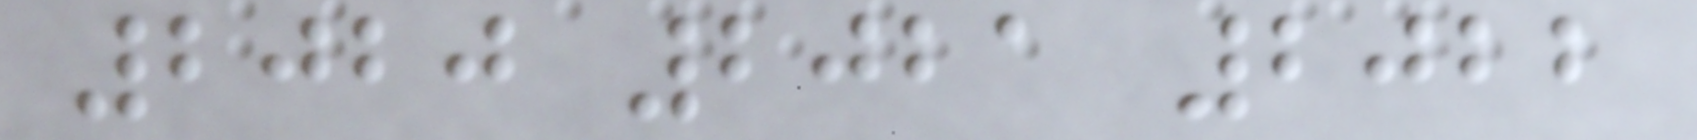2020 2021 2022
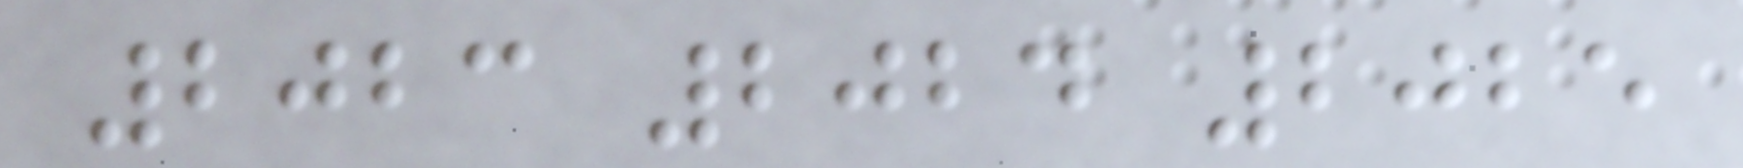2023 2024 2025
